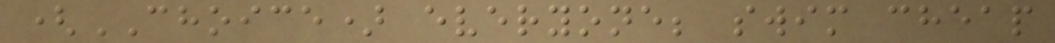(CHOICE) everyone; swim cheap
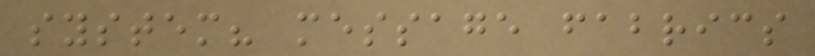system? message fabrics
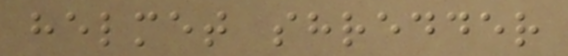helmet shredder
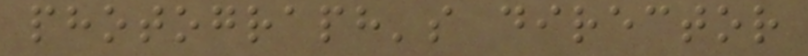photograph's director
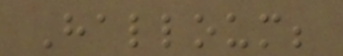Halloum;
